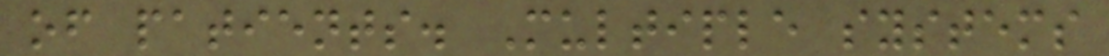of patients. Multiple systems
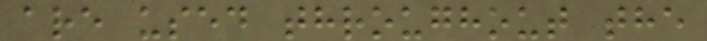are used throughout the
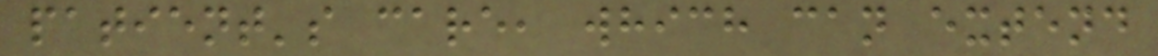patient's care, which can extend
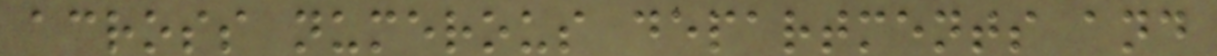across numerous departments and
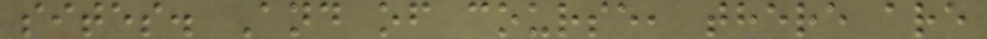sites. And of course, there are
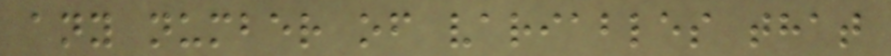any number of variables that
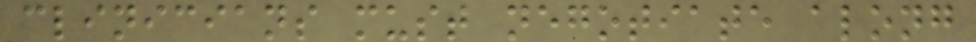clinicians must negotiate along
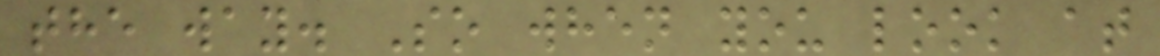the way. So when you look at
